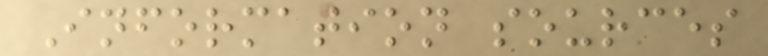Information sources
